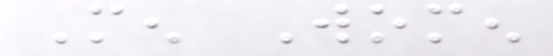Men Women
